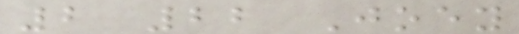2 22 Joey
